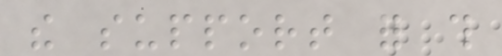the support for this
